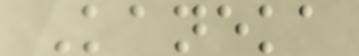Kaneka
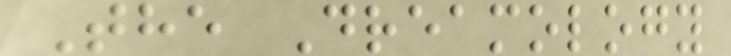The Dreamology
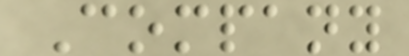Company
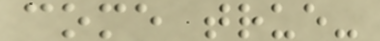come true-
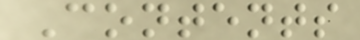Contents
